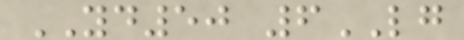YD50 6LG
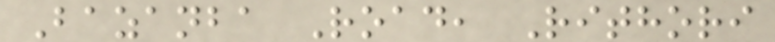Bazanba Road, Rithori
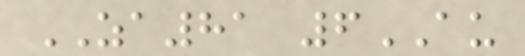ZA81 6AU
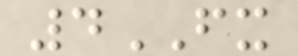4FX
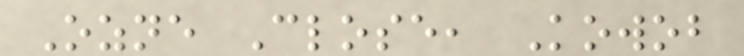Ozne Close, Kowob
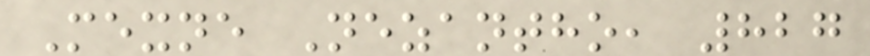Mexne Nezantho, 827
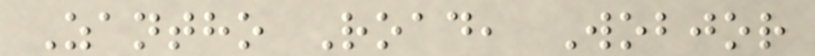Zantho Road, Wobjor
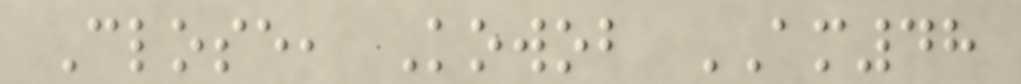Close, Kowob AM48
